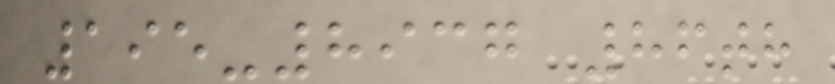195-8937 86th
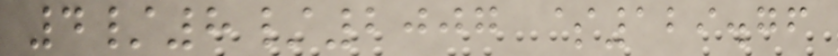4/8/2007 $129.76
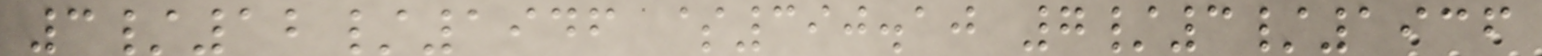3/12/1946 $390.10 7/3/1936
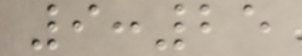9:25
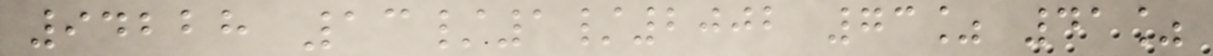94228 13/1/2002 73% 41%
